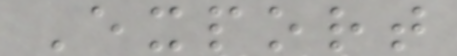Export
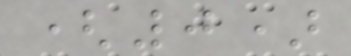(0)
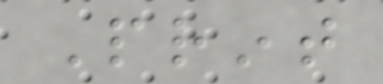Print
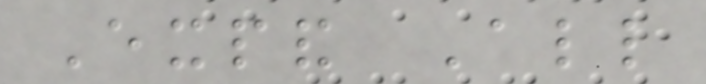Expand All
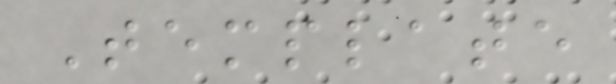Template
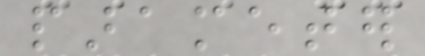parameter
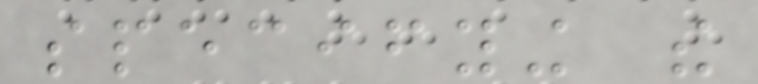specifying the
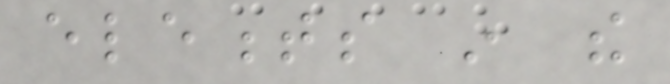elements in the
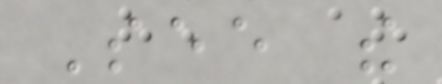See the
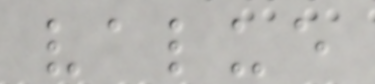value
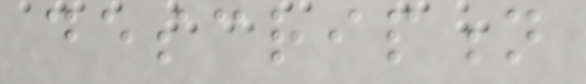description
